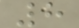8
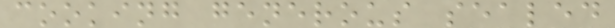cooking generous sealed
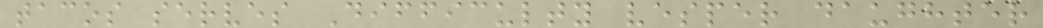tacos serves Difficulty vesper daughter
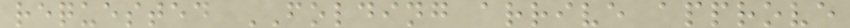requested FOLDING arrive approve
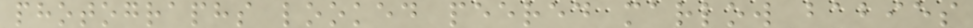photographs looked peered marlow babies
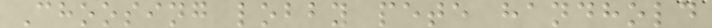Choosing lobby pete handhold
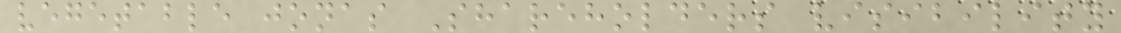vegetable jonas Shareholders visibility
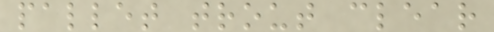pallet trout clear
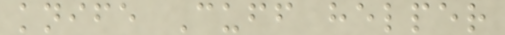knife Cuff helper
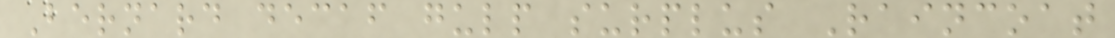Bernard decaf gulp surplus Raincoat
